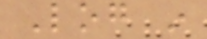Log in
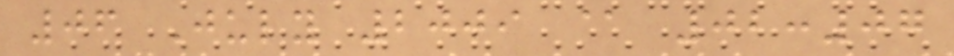06 July 2009 @ 02:07
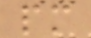pm
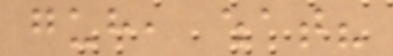guh, what?
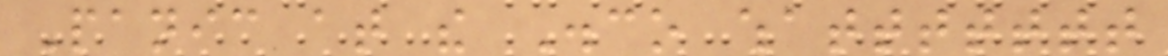Panic at the Disco whattttttt
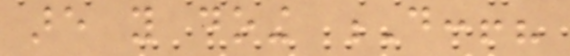are you doing D:!?
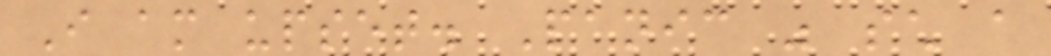I am upset. Panic was such a
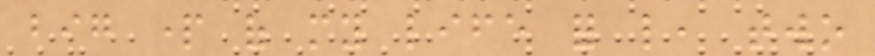big part of my life for like, two
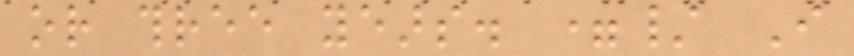or three years. =/ I
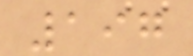197
